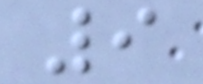9
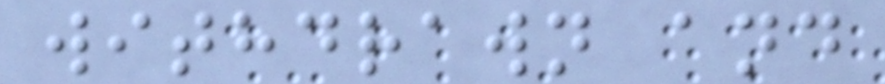withdrawn and
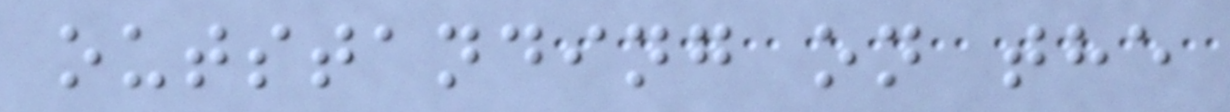outstanding on the
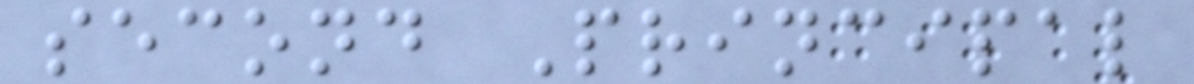second Principal
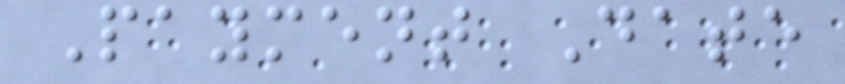Payment Date
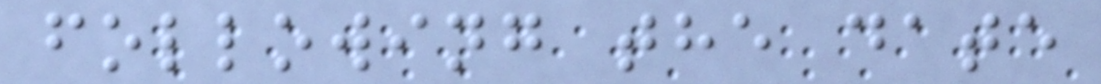following the date
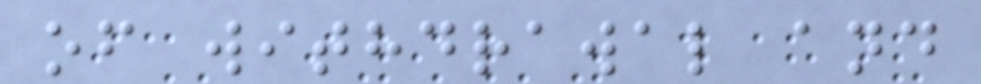of withdrawal and
